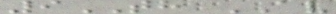9TH AV
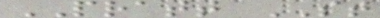PRATT ST
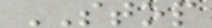STOP
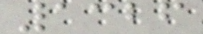1326
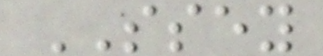SSEY
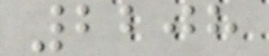2208
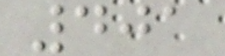401
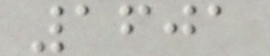1601
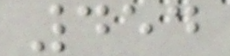454
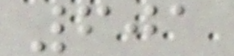601
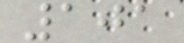101
